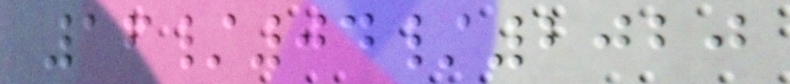16/04/2020
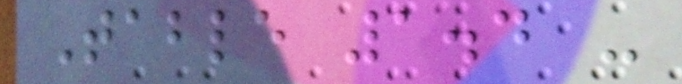Table 1.4 -
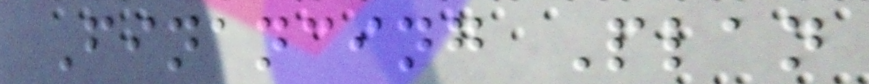Financing Plan
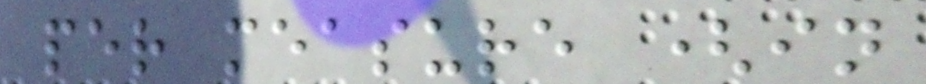per measure (in
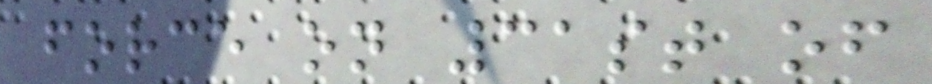force on 31st of
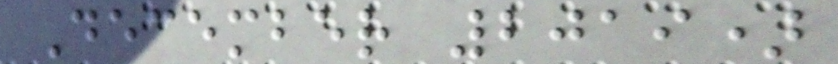December 2019)
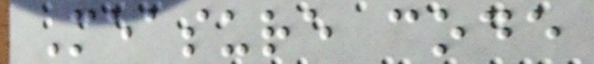Measure code
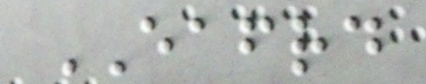EAFRD
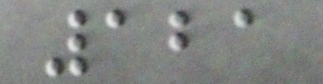121
